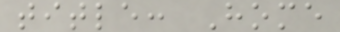title: Home
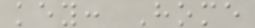key: Home
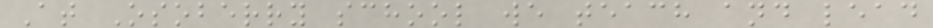At Osoberry school we teach and lead
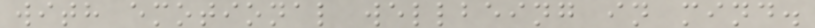with emotional wellbeing in mind.
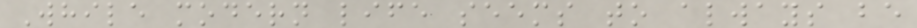While modern life seems to always be
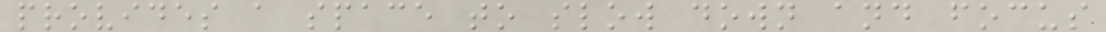provides a space to slow down and focus
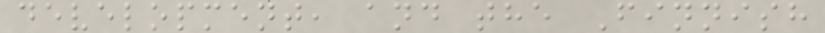development, and the Finnish
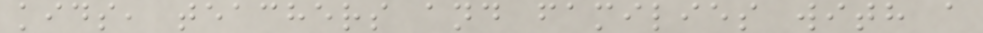kids, teachers and families with a
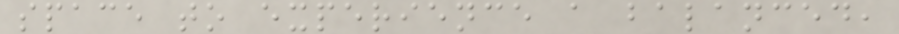space to experience a balanced,
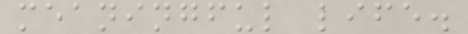meaningful life.
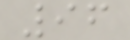96
